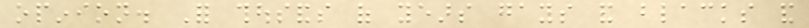opinion. For thousands of years gays and blacks and
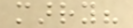marry?
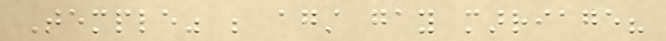Temple" be against gay marriage?
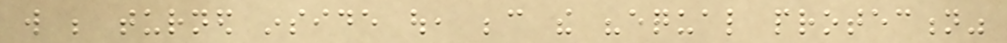will be turned inside out, because the "equal protection"
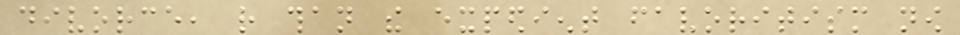divorce, rather than the expedient favoritism now
